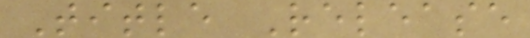Title Release
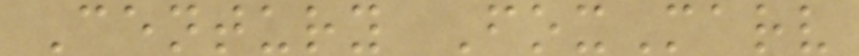Century FoxMarv
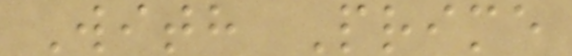With Prime
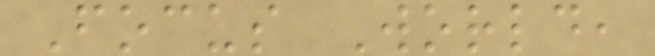Focus World,
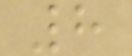8
